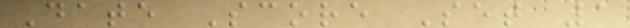Date Score Set 1
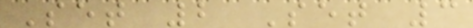Set 2 Set 3
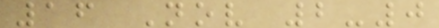16 Nov 2-0
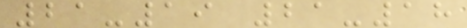21-19 21-18
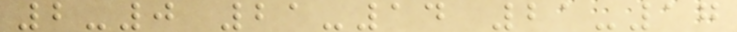2-0 21-14 21-17
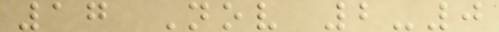17 Nov 2-0
